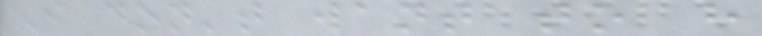I don't want to have
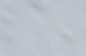a
